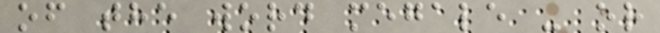of the word megale - or
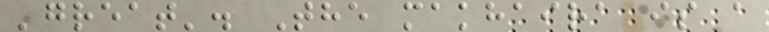'great'. The makhaira is a
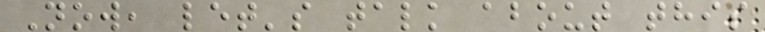Now, let's talk about this
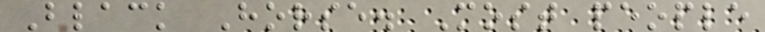Black Horse. Most people
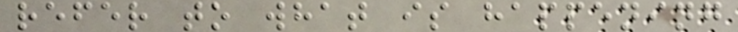refer to what is happening
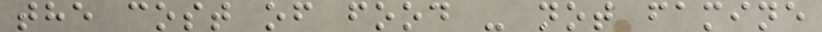the cost of food - not famine
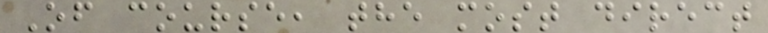Of course, the most direct
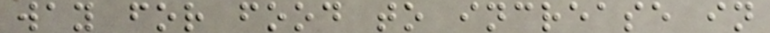way for food to increase in
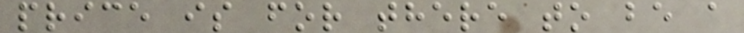price is for there to be a
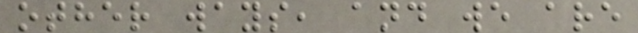other ways, and we are
